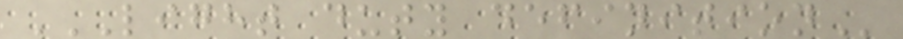LIGHT DUTY DEFINITION
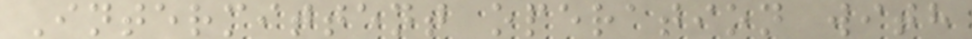Intermittent operation with
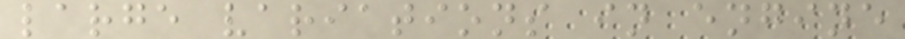large variations in engine
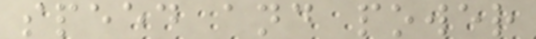speed and power
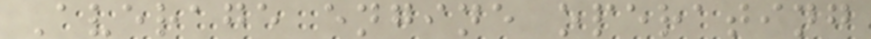Average engine operating
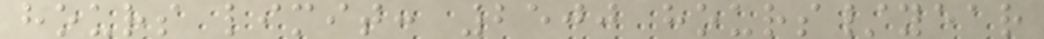hours limit: 2500 hours/year
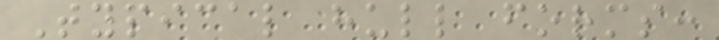Typical hull forms:
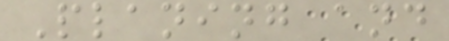Planing and
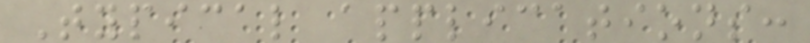Typical applications:
